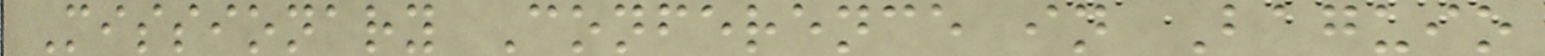Missionary Conference in Baguio
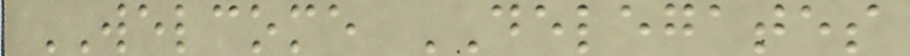WELCOME DELEGATES
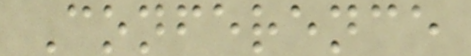Conference
